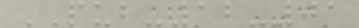PUB-12-01
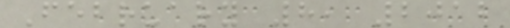February 8, 2012
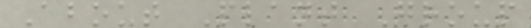About Plant Group
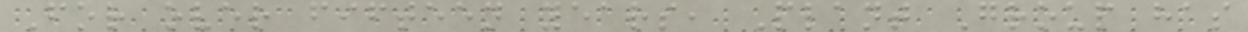For over fifteen years, Plant Group has
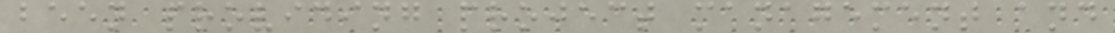been providing project management and
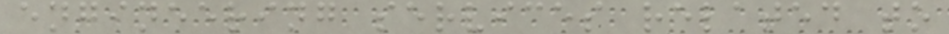engineering services related to
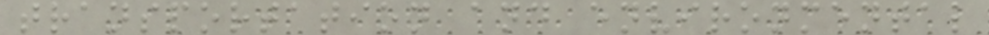transportation and environmental
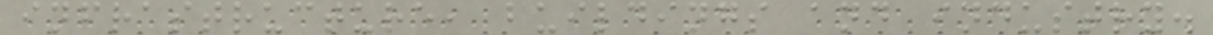infrastructure, buildings and industry.
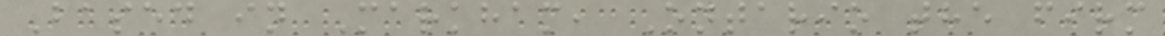Based in Markham, Ontario the firm
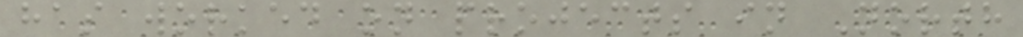has worked on projects in North
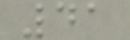41
